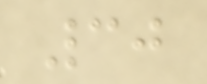30
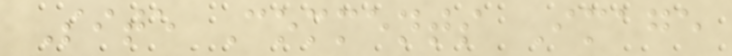Site Comments Image
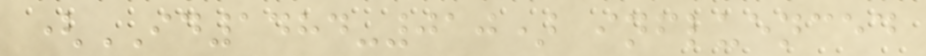(ID1484-010) influenced
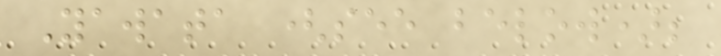Yawata (see below);
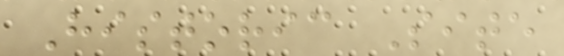Historic Site
